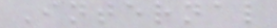Internal
